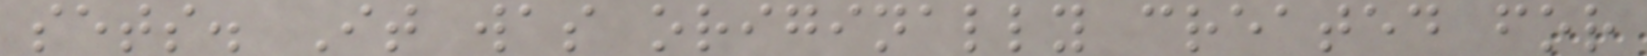sets. It was originally created for
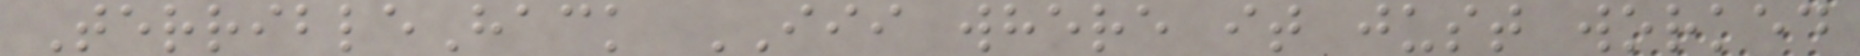TerribleHack III where it just worked
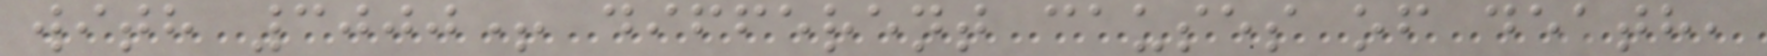with 3000+ different causes of death,
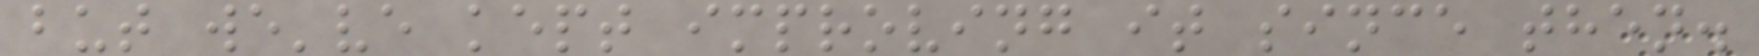but we've kept improving it since then.
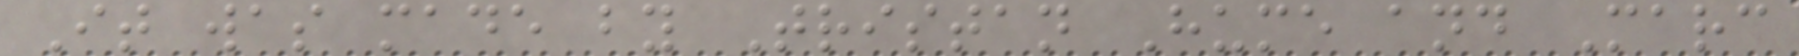It was made by Tristan Hume and Marc
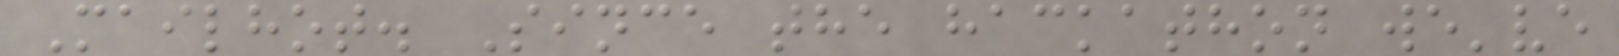Mailhot. Since the hackathon we've
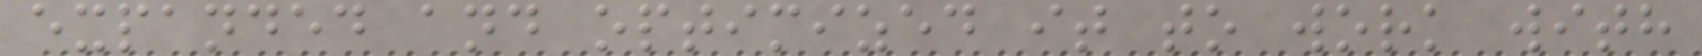expanded and optimized it to work with
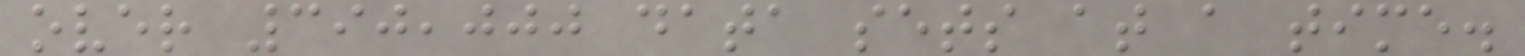over 390,000 data sets at a time.
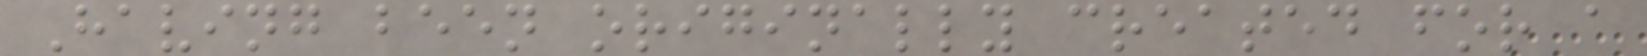Having been originally created for a
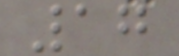17
